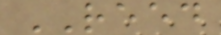REED
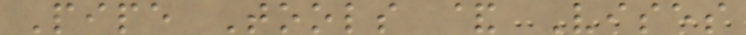Pipe Tools & Vises
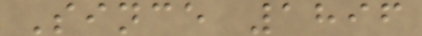Since 1896
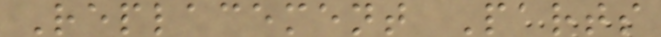Replacement Parts
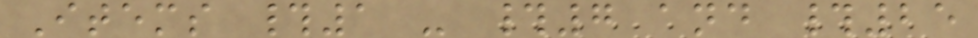Items #1 - #7 and #25
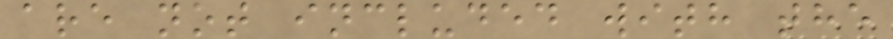are not included with the
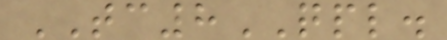TC8QPL.
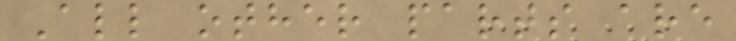All other parts are
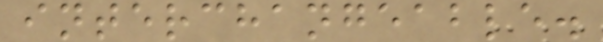interchangeable.
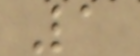1
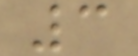3
